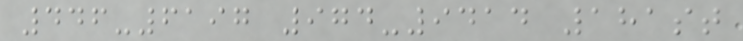446-6197 974-9414 181st
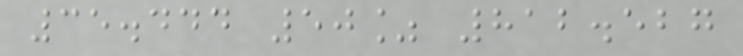35.444 50% 812.527
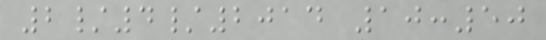2/4/2014 10:50
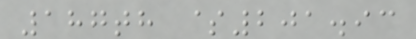187th $201.93
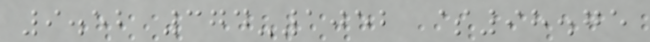9.52 374-1052 $98.75
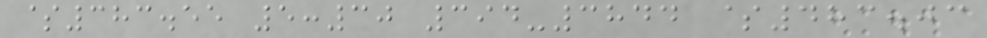$383.55 5:30 394-3844 $483.03
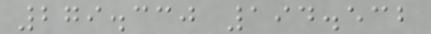279.330 194.532
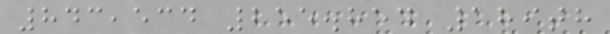843,534 255.854 189th
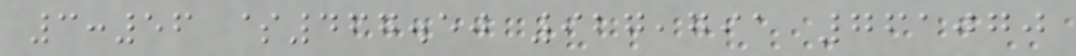3:56 $467.50 927,791 761070
